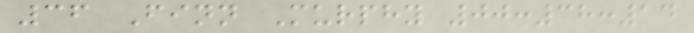36 Finn Murphy 00:38:14
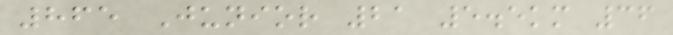865 Junior 21 5.5km 36
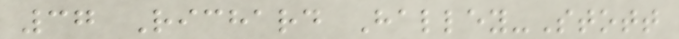37 Richard Halley-Stott
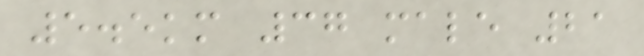5.5km 37 male 21
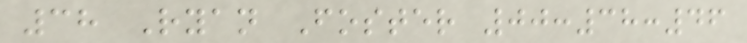38 Ryan Foster 00:38:46
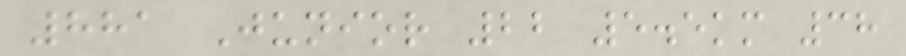881 Junior 22 5.5km 38
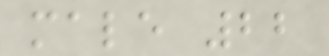male 22
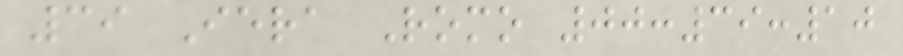39 Iera Romo 00:39:10
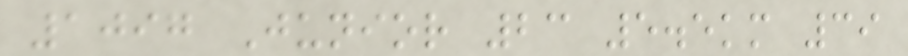1097 Junior 23 5.5km 39
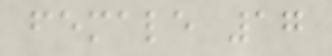female 17
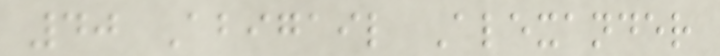40 Abigail Alexander
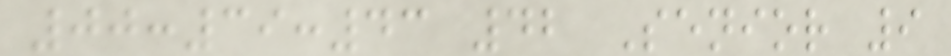00:39:43 42 Senior 9
